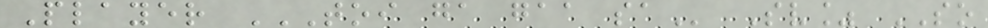Player TOI GA GAA SA Sv% SO
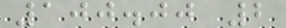100.00 2
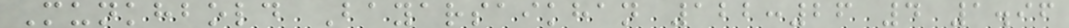Munkhbold Bayarsaikhan 122:26 4 1.96
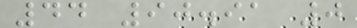44 90.91 0
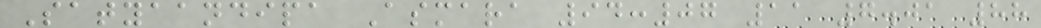Satyaandipa Asmara 94:07 11 7.01 88
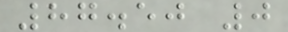87.50 0
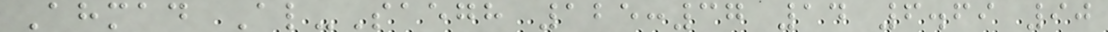Ahmad Al-Saegh 125:37 14 6.69 90
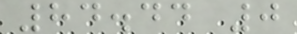84.44 0
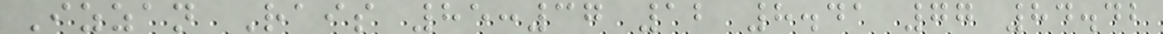Izzan Rais 85:37 12 8.41 77 84.42
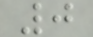0
